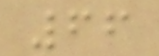66
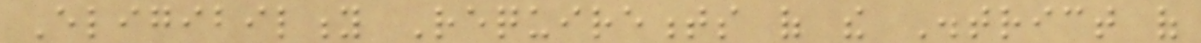Eligibility Requirements of the District of
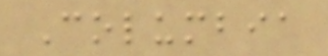Columbia
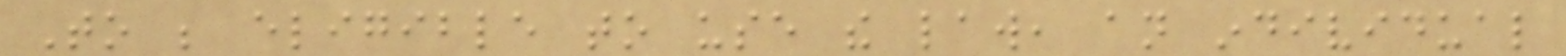To be eligible to use the law, an individual
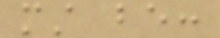must be:
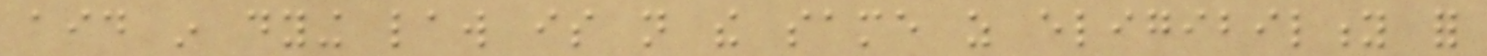aid in dying law is not the same as eligibility for
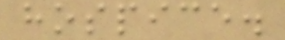hospice.
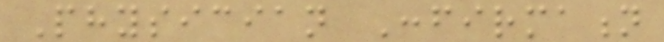Physician Confirmation
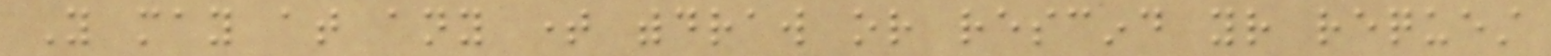You may at any time withdraw or rescind your request
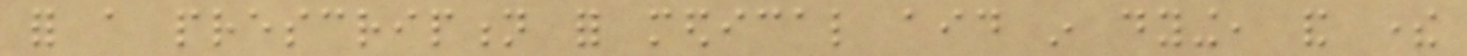for a prescription for medical aid in dying, and there
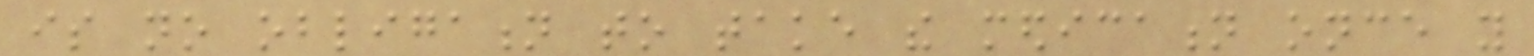is no obligation to take the medication once you
